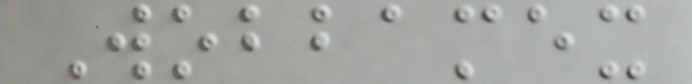Wobbamex
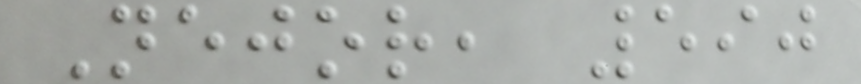Nejor, 590
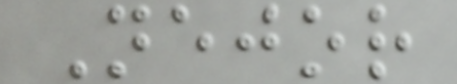Nejor
